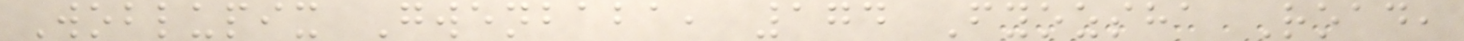Woblupix Gwenbaba, 174 Fyozsha Road,
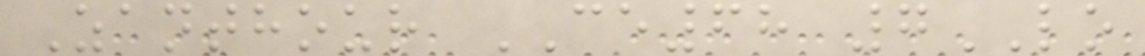Zanthour CE68 7LO
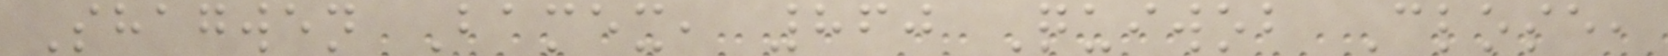Shagwen Bamex, 860 Quiwob Close,
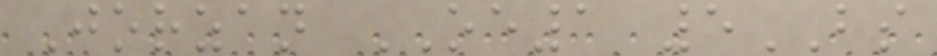Jorzan OE1 5BS
